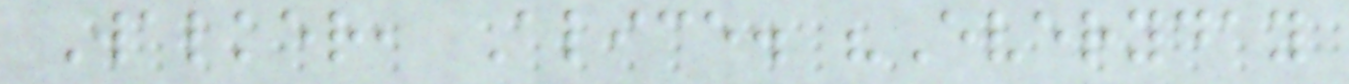Walker, Alice. "Everyday
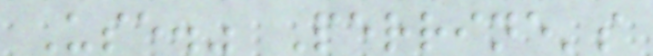Use." Perrine's
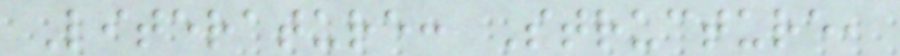Literature: Structure,
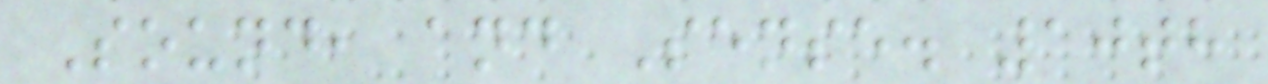Sound, and Sense. 10th
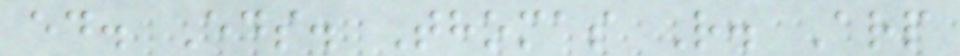ed. Eds. Thomas R. Arp
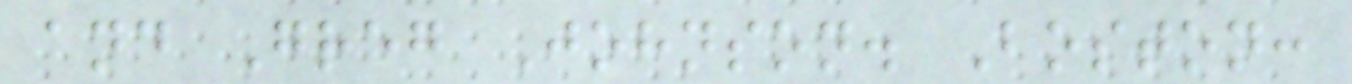and Greg Johnson. Boston:
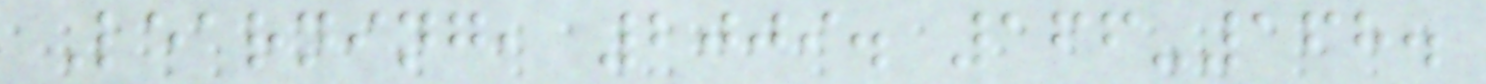Learning, 2009. 166-168.
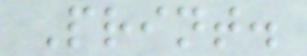Print.
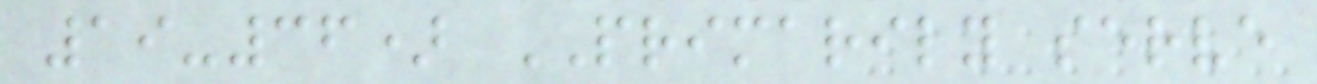19-36) PRIMARILY serve
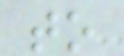to
